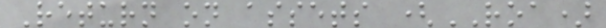Return on assets (ROA)
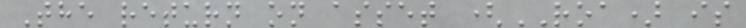The return on asset (ROA) is
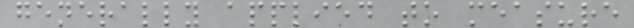generally applied to measure
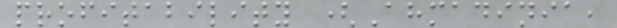profitability (Ahmadinia,
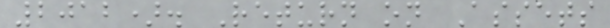2012). Return on Assets
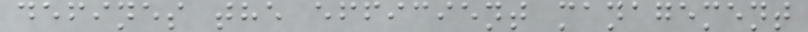defines the efficient management
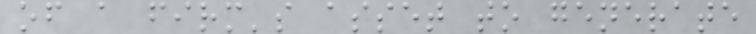of a firm's asset to generate
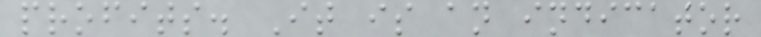profits. It is an indicator
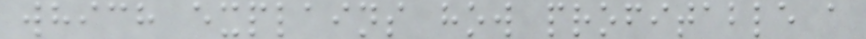which explains how profitable a
